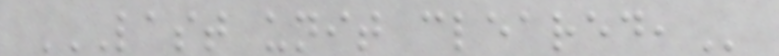LAST UNIT CLEARED,
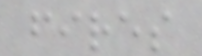fires
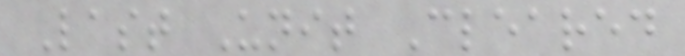Last Unit Cleared
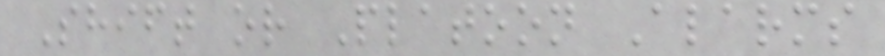Shift or Platoon Alarms
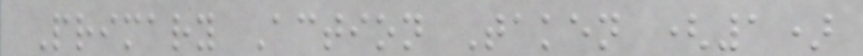Primary Action Taken (1)
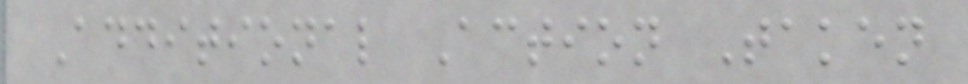Additional Action Taken
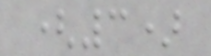(3)
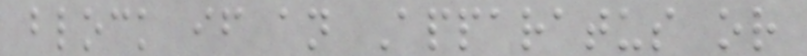block if an Apparatus or
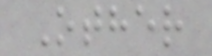Other
